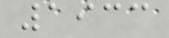1933
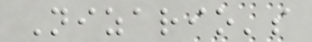Nizario's
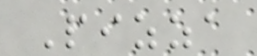Pizza
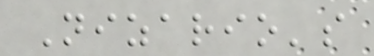Nizario's
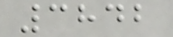3842
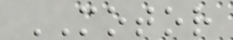MOTOR
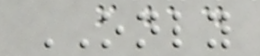ONLY
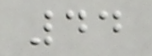44
